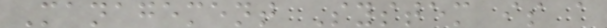Management System is a
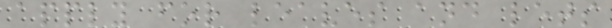apply for leaves and lets
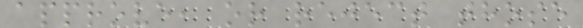approve, or reject those
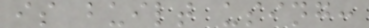is built using:
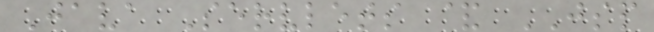Java Servlets & JSP
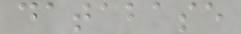database
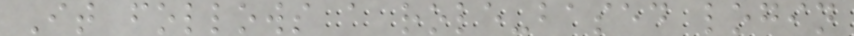It follows a role-based login
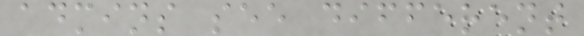admins see different
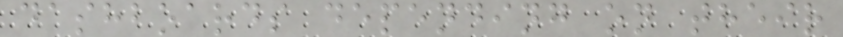dashboards depending on their
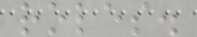roles.
